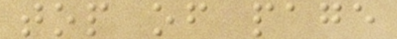top of page
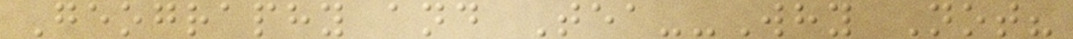Geography and Tea--Why Not?
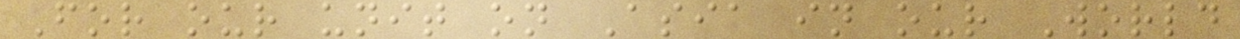For our unit on Asia in our World
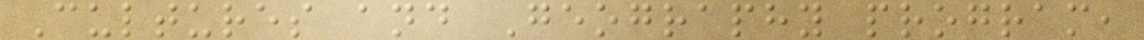Cultures and Geography program,
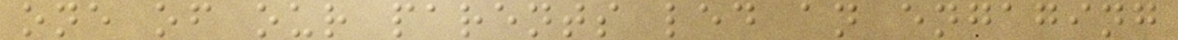one of our parents led an engaging
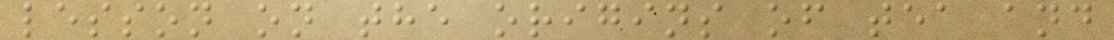lesson on the origins of tea and
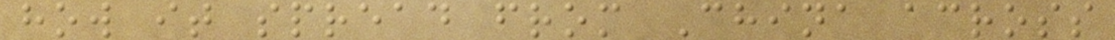how it spread from China across
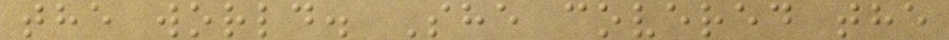the world. She covered the
